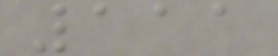111
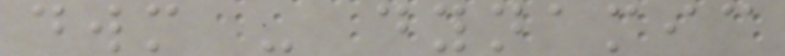dwm - dynamic
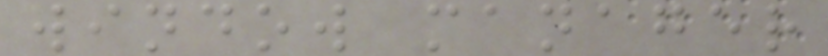window manager
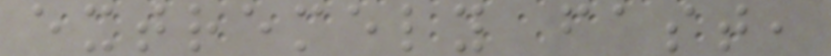extremely fast,
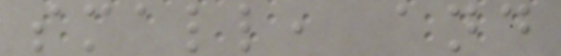small, and
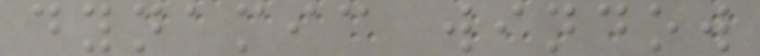dynamic window
